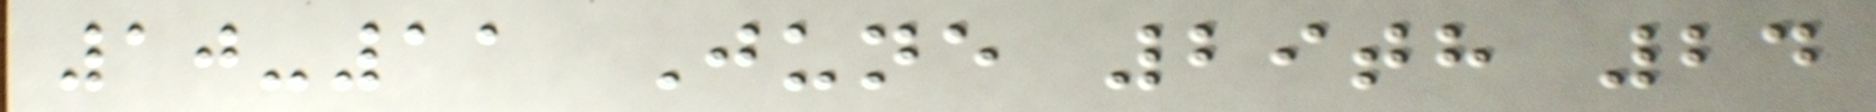10-11 June 29th 24
